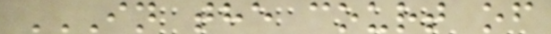IN THE COURT OF
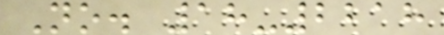No. 18-2218
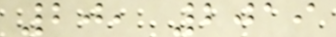20, 2019
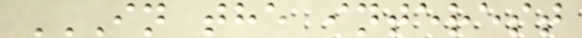IN THE INTEREST
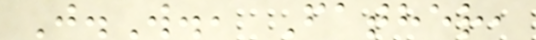J.W., Father,
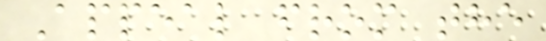Appeal from the
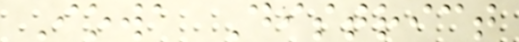Iowa District
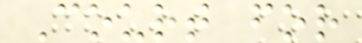Court for
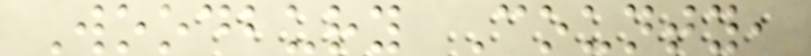Woodbury County,
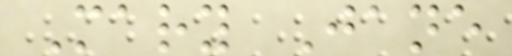Mary Jane
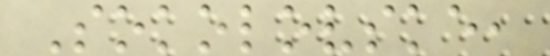Sokolovske,
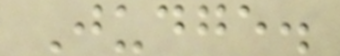Judge.
